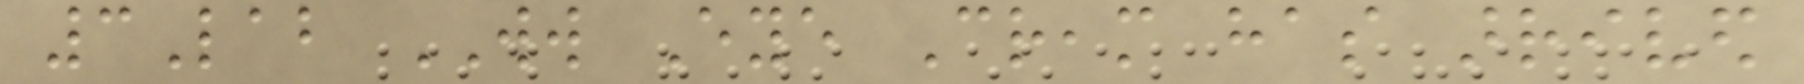3Lab WW Eye Cream has arrived
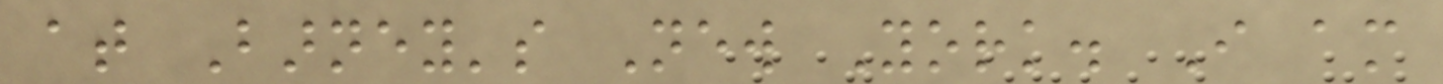at Barney's New York. I am
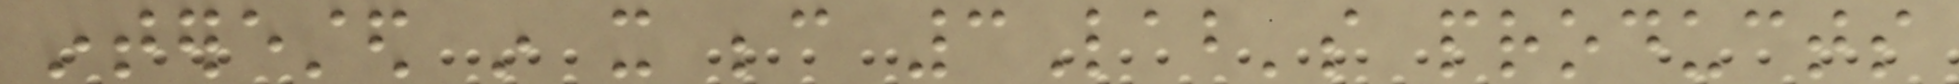interested in it because 3Lab's products
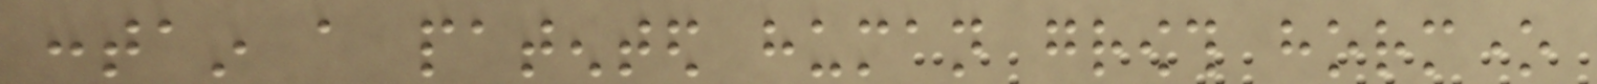contain a patented human growth hormone
